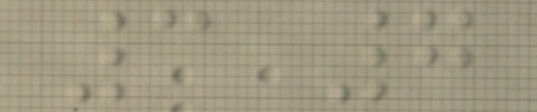3 7
